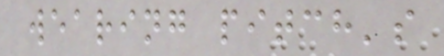wearing pitch's
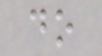do
